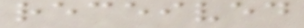received
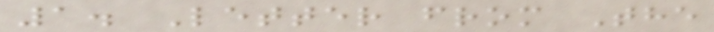1. Letter from The
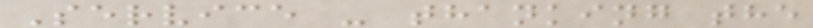Service - thanking the
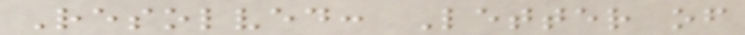Resolved: Letter of
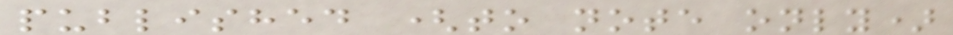published (to note only)
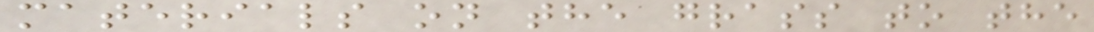materials on the grass to the
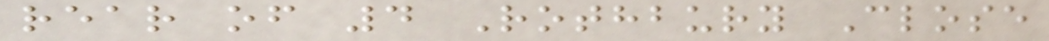rear of 4 Rothbury Close
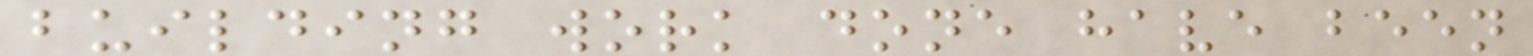building work done have been
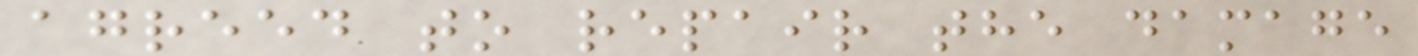agreed to repair the damage
